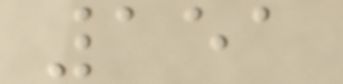151
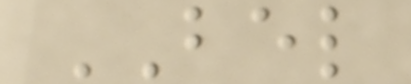BEL
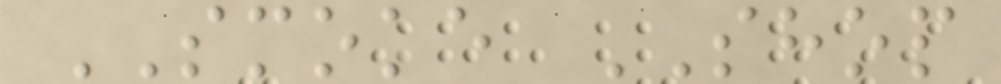SMOKE SHOP
